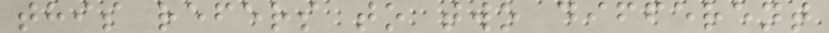this refers to two different
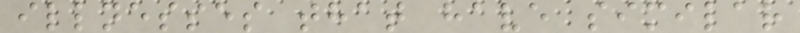illnesses that have similar
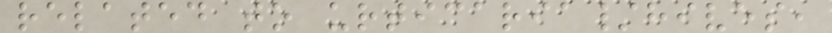related to urticaria/hives,
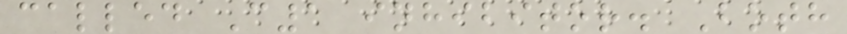called C1 inhibitor. Both
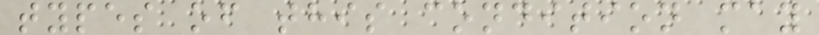types of this condition may
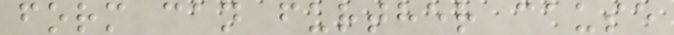form can further cause
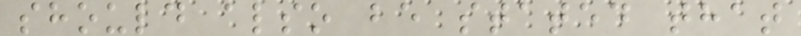should also be stated that
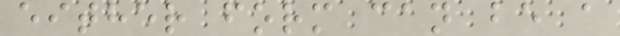either form can be a
